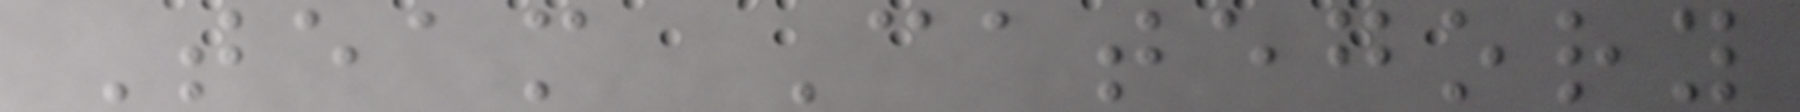Team Category
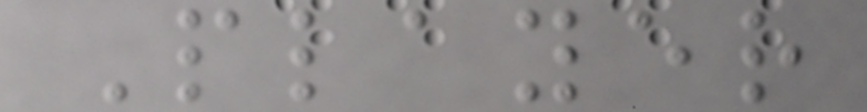Player
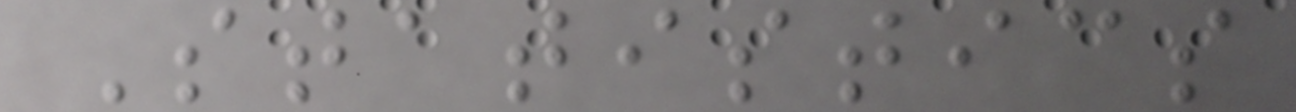Statistics
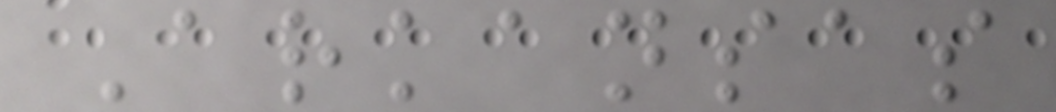Arkansas
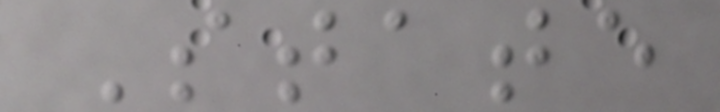State
